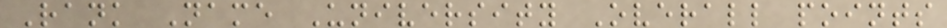Rank Name University Overall points
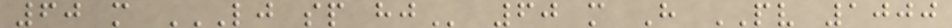60 m LJ SP HJ 60 m H PV 1000
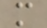m
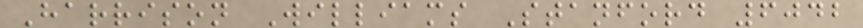Harrison Williams Stanford 6042
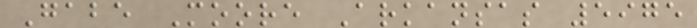Gabe Moore Arkansas 5975
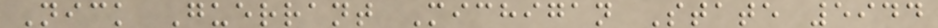Nick Guerrant Michigan State 5944
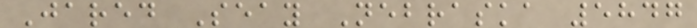Jared Seay Nebraska 5847
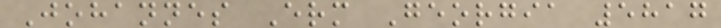Johannes Erm Georgia 5817
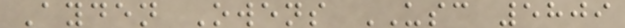Ayden Owens USC 5809
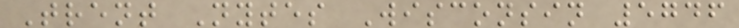Trent Nytes Wisconsin 5746
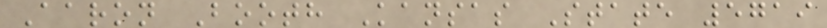Aaron Booth Kansas State 5719
